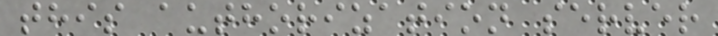this authorization server
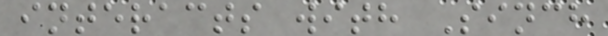interacts with Sinch
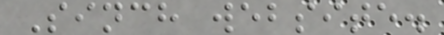Sinch website.
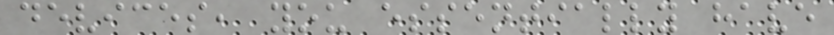devices, you essentially have
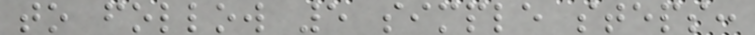to follow 5 simple steps:
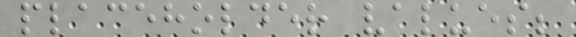placeholder values;
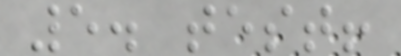5. test!
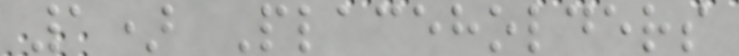1) Placeholders
